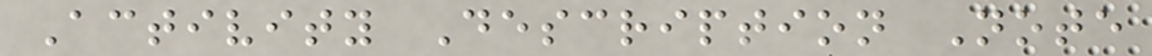Activity Description Note
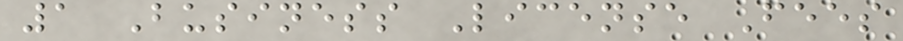1 Business License Fees
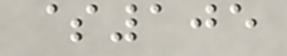$105
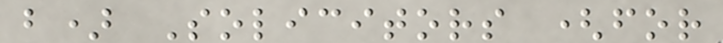b) Solicitors (for
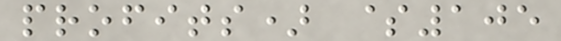profits) $105
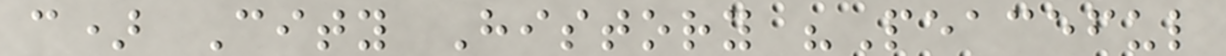c) City History "Peaceful
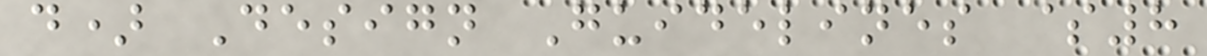d) Design Guidelines $8
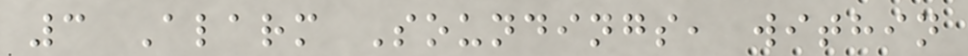3 Alarm Soundings, within
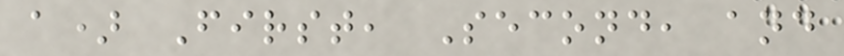a) First, Second, and
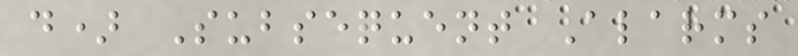d) Subsequent Alarms
